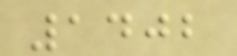1402
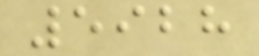5928
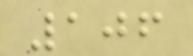106
